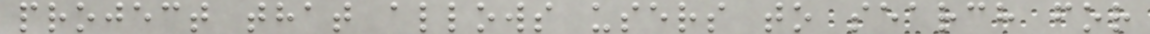project that allows users to search for
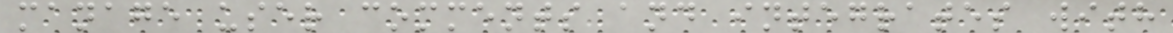manage user comments and integrates with
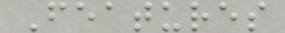Features
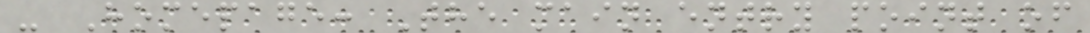- Homepage: The main entry point of
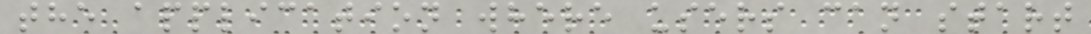the application where users can start
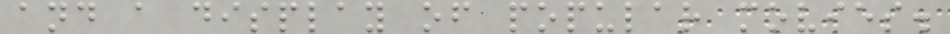and a display of popular movies.
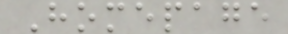Homepage
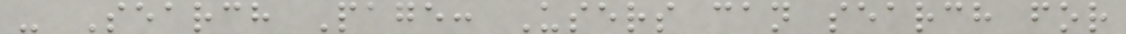- Search Page: Users can search for
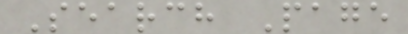Search Page
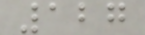127
